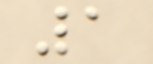1
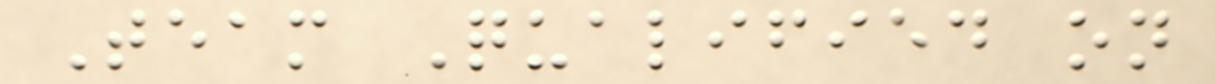Team Qualified on
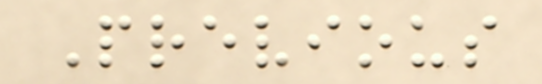Previous
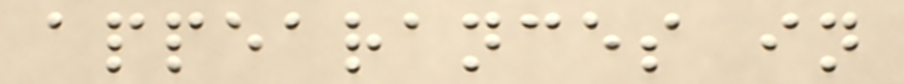appearances in
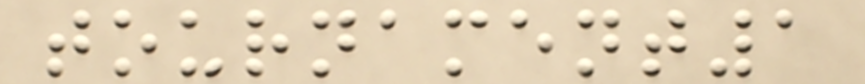tournament1
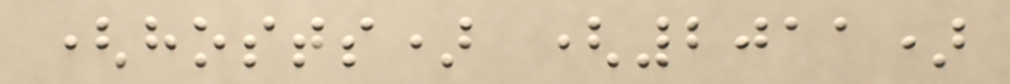(hosts) (2011)
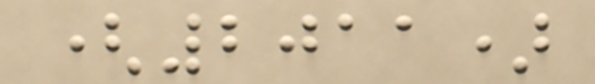(2011)
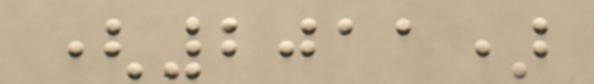(2011)
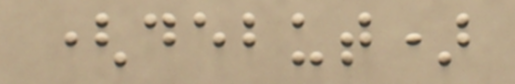(debut)
